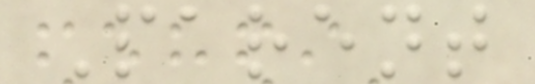Parent
